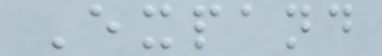Expand
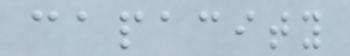capacity
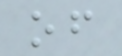of
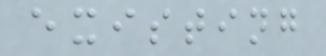existing
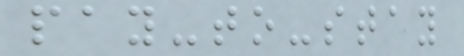pay-to-stay
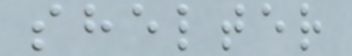shelter
